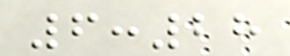6:28
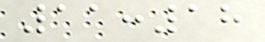11:18
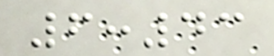6:43
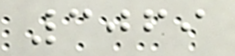3069
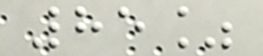85%
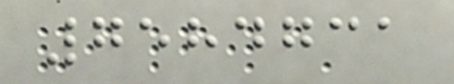7584731
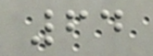64
